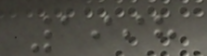1998
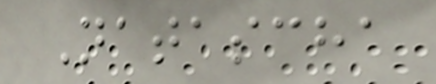Natascha
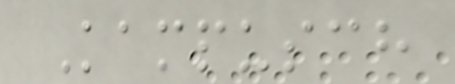Kampusch
